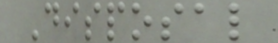Disposal
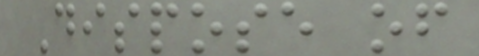Dispose of
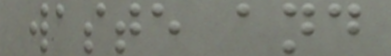waste and
